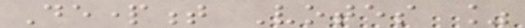Department Votes %
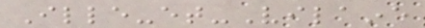Ille-et-Vilaine
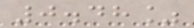0.48%
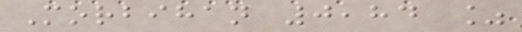Morbihan 0,84 %
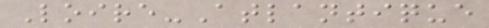Loire-Atlantique
